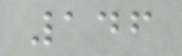146
